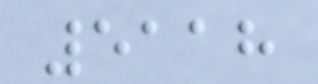5118
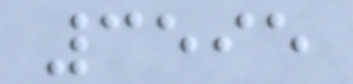3595
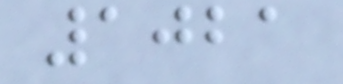1021
